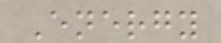Energy
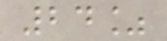24%
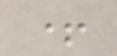+
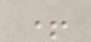+
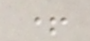+
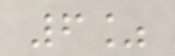6%
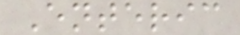Enteric
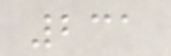231
